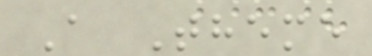A Theme
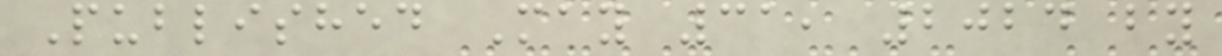Published May 31, 2024 by
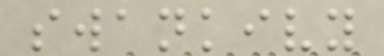swankivy
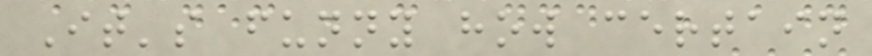It's funny how certain
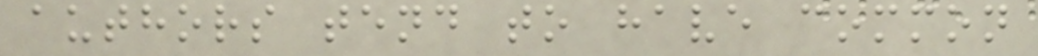authors tend to have common
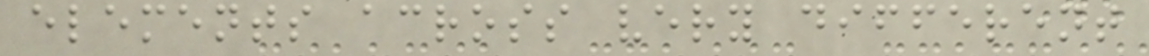elements across very different
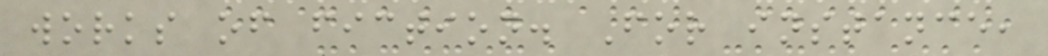works of fiction. For instance,
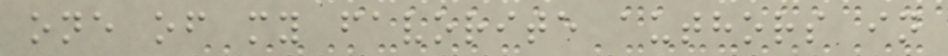one of my favorite authors in
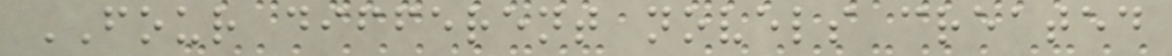FOUR different novels created
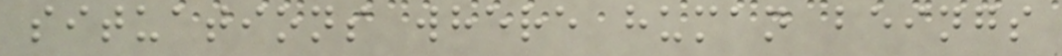situations where human beings
